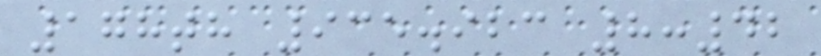178th 935.923 8:42
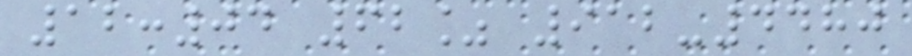12:04 62% 912-4480
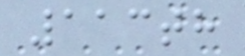113th
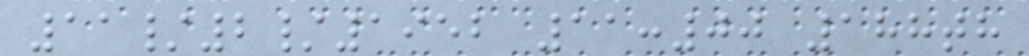11/2/1952 11:00 188th
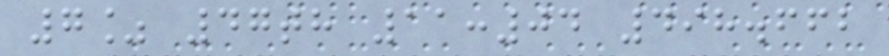7% 47th 11:04 498.662
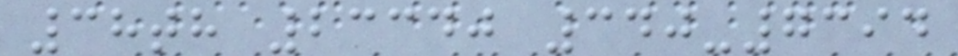38th 23340 340-7394
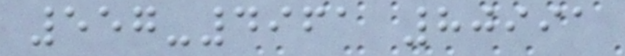557-4961 80991
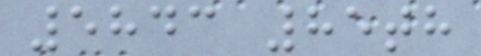5843 85th
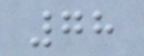78
